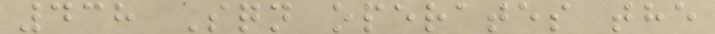438 Sqn operates the
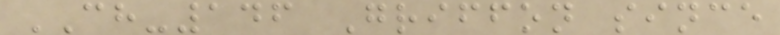CH-146 Griffon since
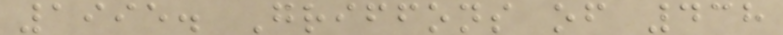1995. Griffons of 438
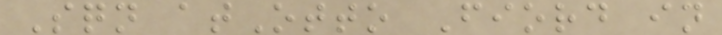Sqn atOtto Fiord in
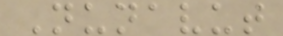Nunavut
